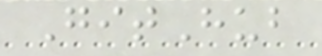GitHub
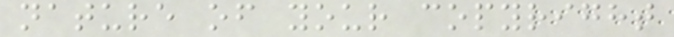nature of your copyright
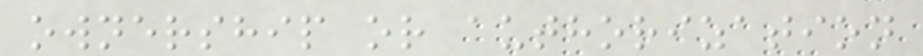ownership or authorization
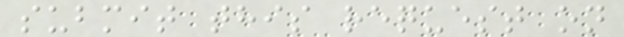submit this request on
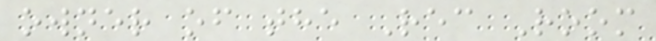owner of the Rec Room
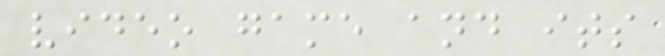video game and its
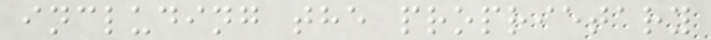including the proprietary
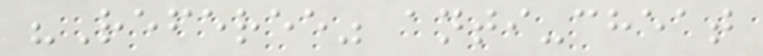"Referee" anti-cheat
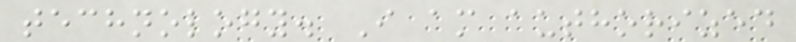technology. I am authorized
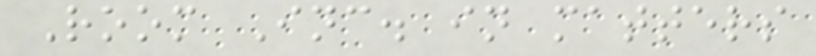Room Inc. in matters
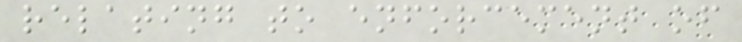relating to enforcement of
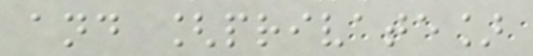and [private]
